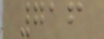716
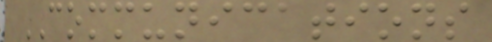COMMUNICATIONS
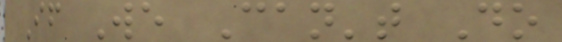If We Can't Do
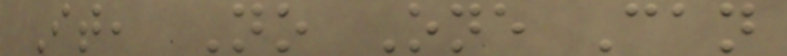It, No One Can
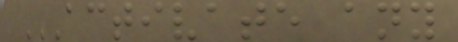ACTIVATE ANY
